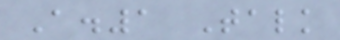A.1 Talk
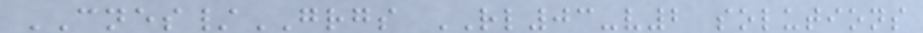CNES/GRGS RL03-v2 solutions
